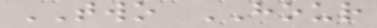TWO HOUR
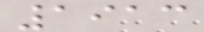1913
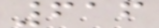616
